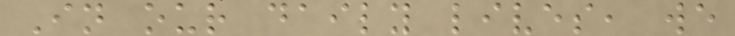In our daily lives, we
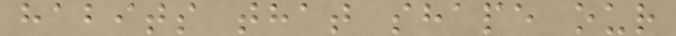habits that shape our
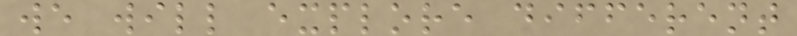we will explore different
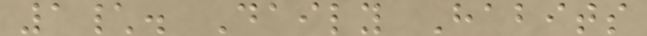1\. Daily Habits
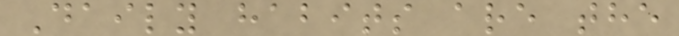Daily habits are the
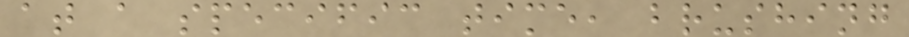at a specific time, brushing
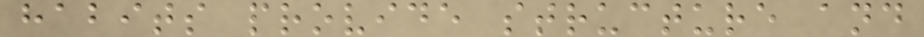habits provide structure and
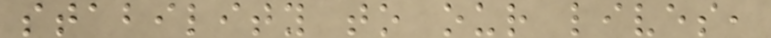stability to our lives,
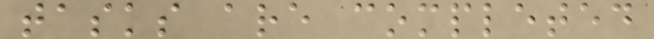tasks are completed
